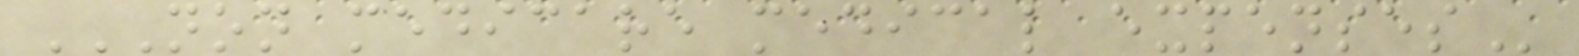NON MEDICARE MEDICAL EXPENSES
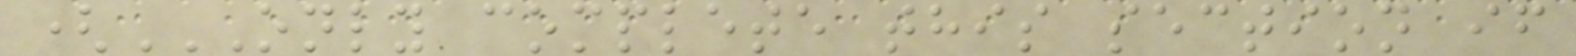(ONLY COMPLETE THIS SECTION IF
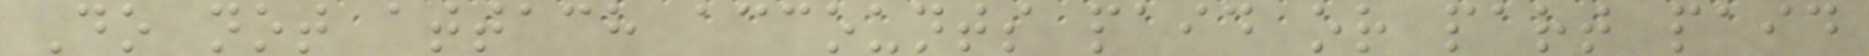Do not attach accounts paid or part paid
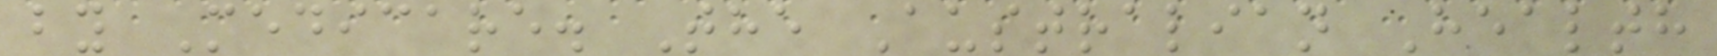by Medicare. The Australian Health
